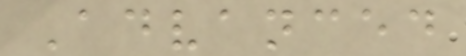Advanced
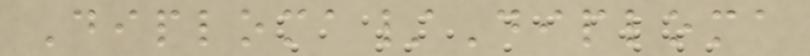Diploma/Diploma
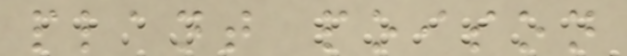plant poison
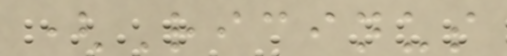(Ricinus
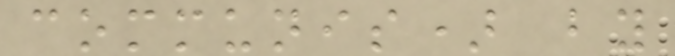communis) by
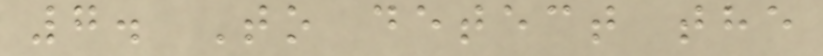7. To detect the
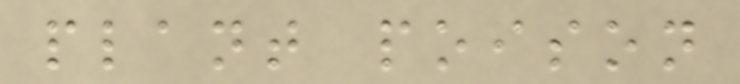plant poison
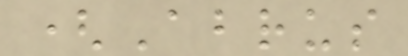(Abrus
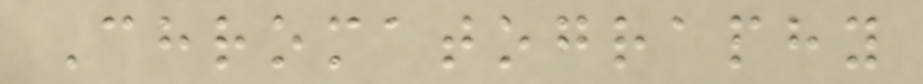Chromatography
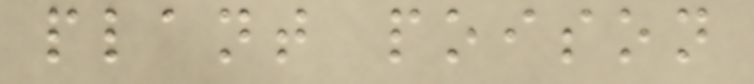plant poison
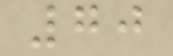70
